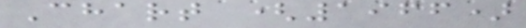Chart (1966)
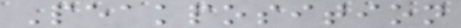Peakposition
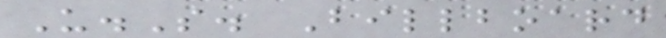U.S. Billboard
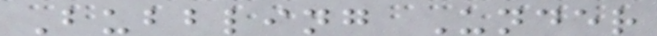Bubbling Under
